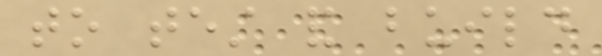to test and build
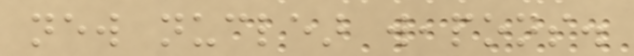new nuclear weapons.
